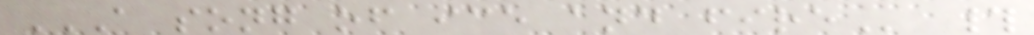A SONG OF ICE AND FIRE #
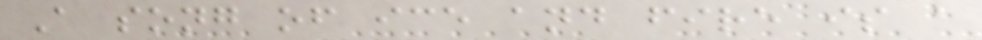A song of ice and fire is a
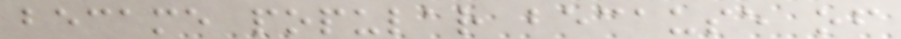became popular because of
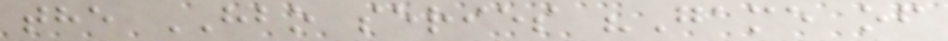the HBO series "Game of
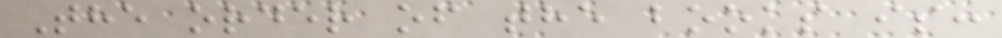The order of the books is:
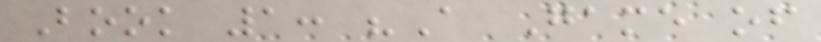Book 1: "A Game of
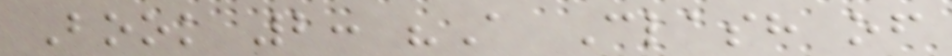Book 2: "A Clash of
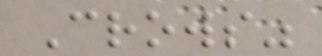Crows"
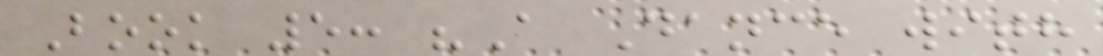Book 5: "A Dance with
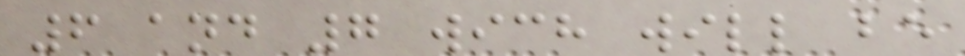6 and 7 wich will be
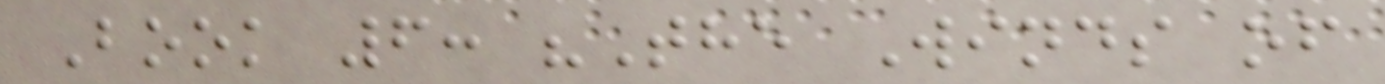Book 6: "The Winds of
